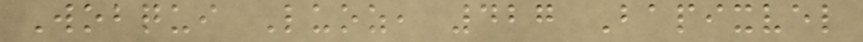Wobqui Luoz, 427 Bapixvel
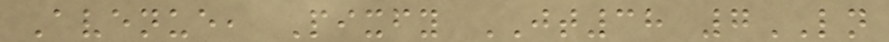Avenue, Pixfy JT38 7LN
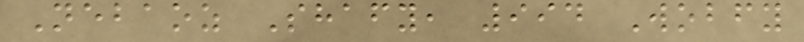Nebaoz Shafy, 994 Wobfy
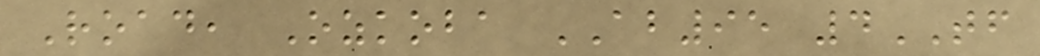Road, Ozkoba AB95 4TF
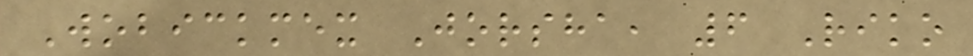Wobickmex Jorsha, 6 Riko
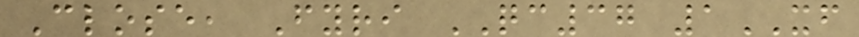Close, Fyri QC37 1XF
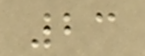23
